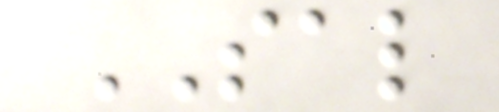SAL
